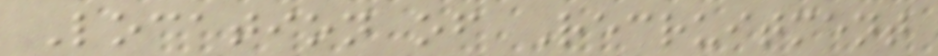Location of Recruitment
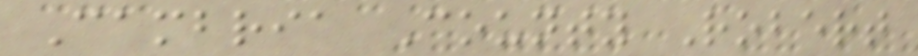Cambria County Robert
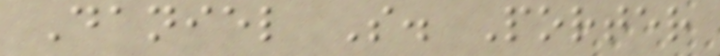Daniel S. Porter
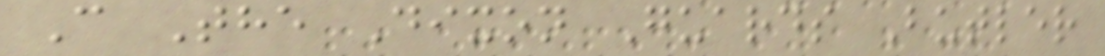C The Dixon Guards Butler
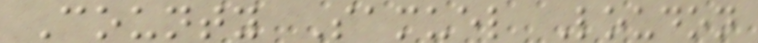County Samuel Loudon
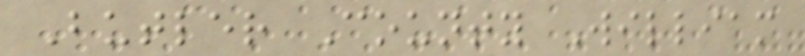Butler County William
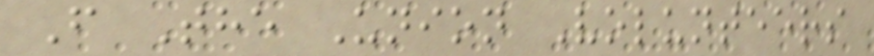F The Union Volunteers
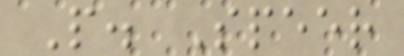P. Speer
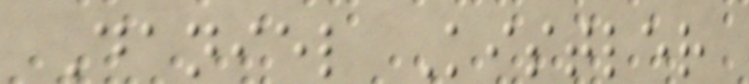Daniel Kistler
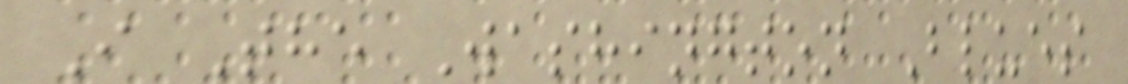I The Washington Blues
